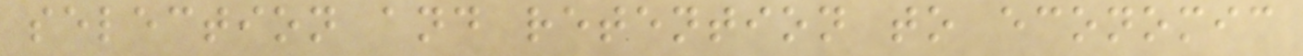selection and retention to economic
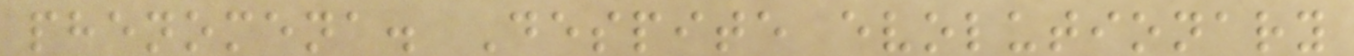phenomena. Despite evolutionary
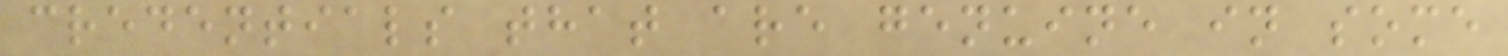credentials that are genuine in some
